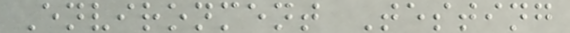Environment Testing
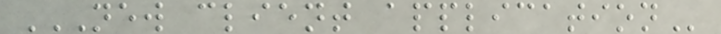NEW CLIENT APPLICATION
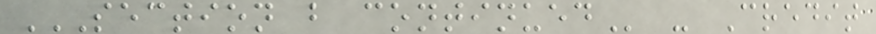SECTION B CONTINUED - Credit
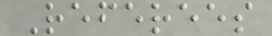Referees
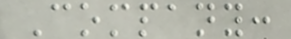Company:
